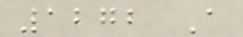1272 A
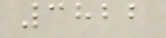3822
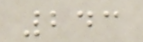243
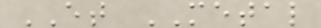ET METAL
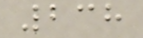238
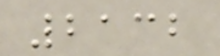2132
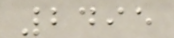2495
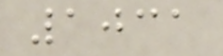1031
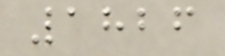1826
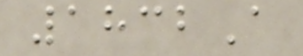1832A
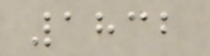1832
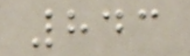843
